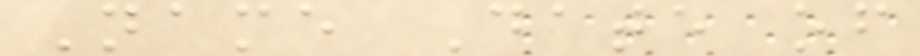Name Date of
